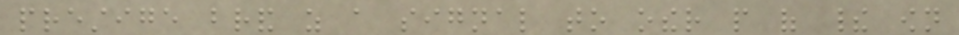prestige brand as a signal to other people of their own
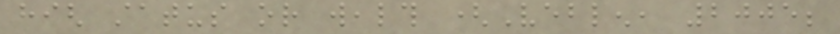high status or wealth (Veblen, 2005;
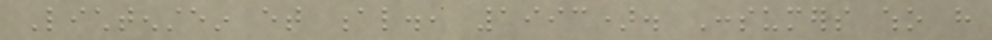Lichtenstein et al., 1993). Consumers who have
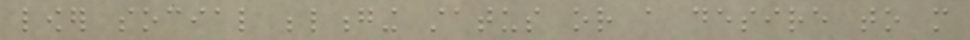lower social belonging status or a desire to more
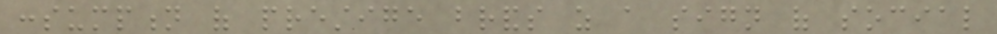consumption of prestige brands as a sign of social
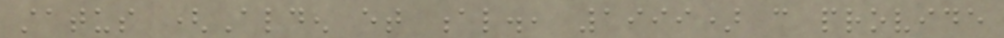status (Alden et al., 1999) can provide
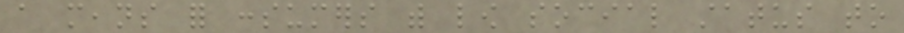a means for consumers with low social status to
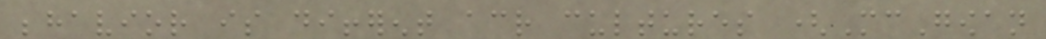behavior is different across cultures (McGowan
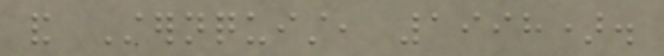and Sternquist, 1998).
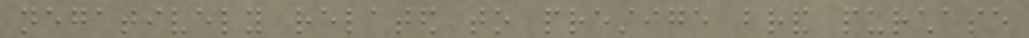negatively related to prestige brand purchase
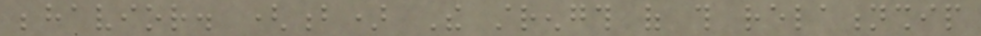behavior. (b) The strength of this relationship
